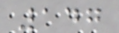147
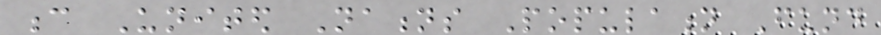c United Nations Population Fund
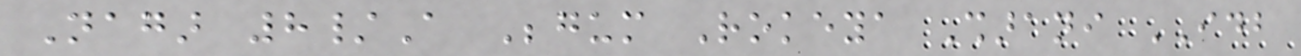Nagar 8/A Begum Rokeya Sharani IDB
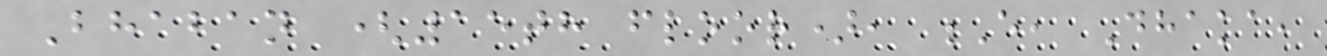Bhaban (15th floor), E, Dhaka,
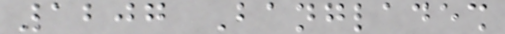1207 Bangladesh
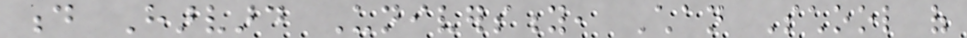d Harvard University, Chan School of
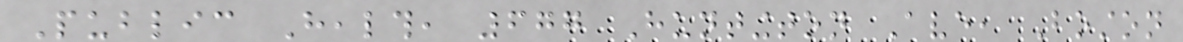Public Health, 677 Huntington Ave, Boston
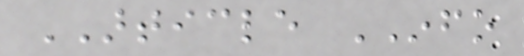ARTICLE INFO
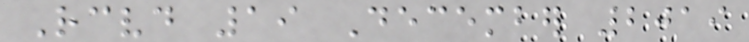Received 19 December 2019
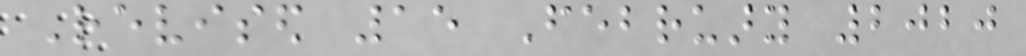Revised 15 February 2020
